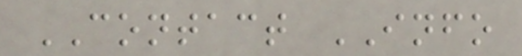CONTACT INFO
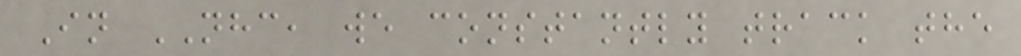In NHC, we constantly track the
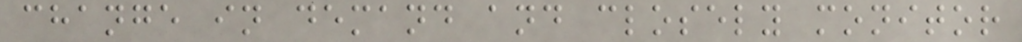change in demand and closely monitor
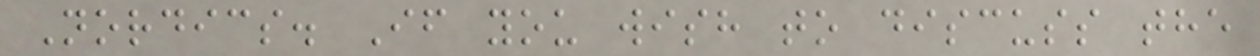Nordics. If you wish to discuss the
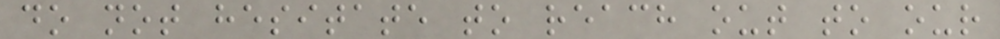do not hesitate to reach out to our
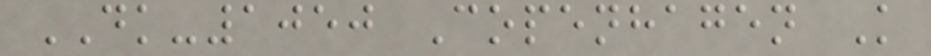DK-1050 Copenhagen K
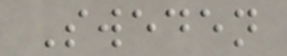Sweden
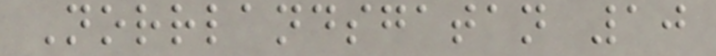Norrlandsgatan 10
